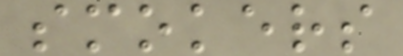smokers
